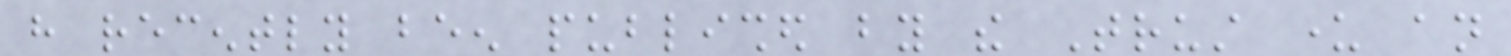have recently been published by the Trust under an
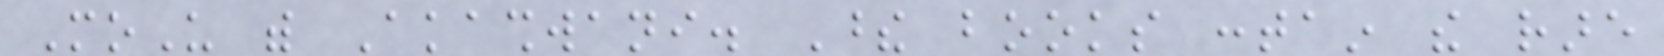MoU with Akashwani. These books contain the rare
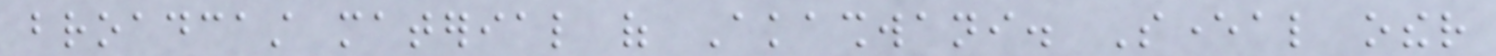broadcast material of Akashwani. Several other
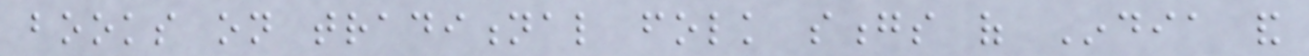books on traditional folk songs of India and
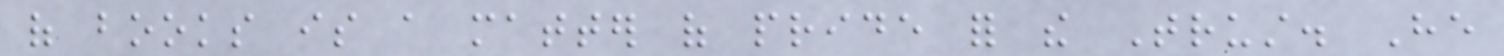of books is a matter of pride for the Trust. He
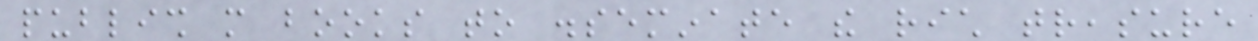publish more books to disseminate the rich treasure
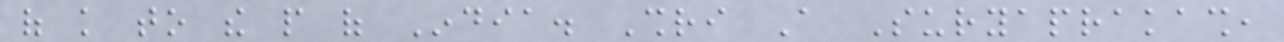of knowledge to the people of India. Shri A Suryaprakash,
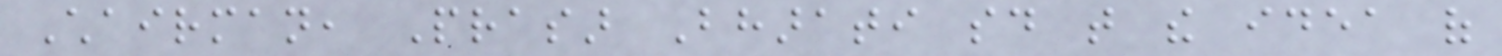Chairman, Prasar Bharati said that the idea of
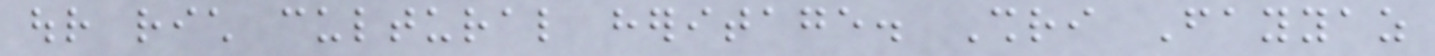our rich cultural heritage. Shri Fayyaz
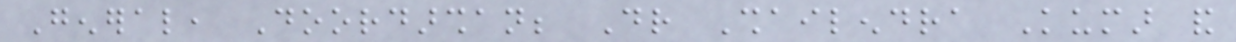General, Doordarshan; Dr Shailendra Kumar and
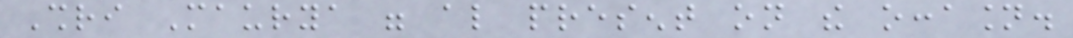Shri Maurya were also present on the occasion.
